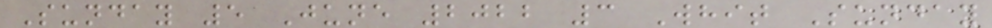Sunday 5 June 2022 3 Whit Sunday
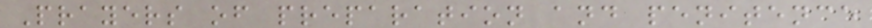Prayers of preparation and penitence
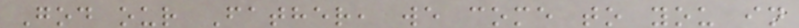God our Father, we come to you in
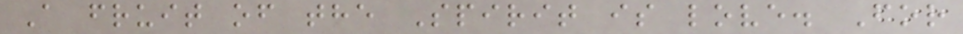A fruit of the Spirit is love. For
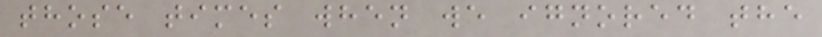those times when we ignored the
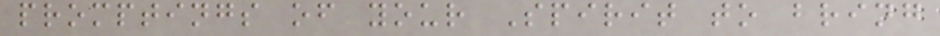promptings of your Spirit to bring
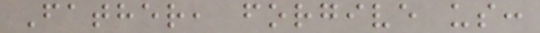Father, forgive us:
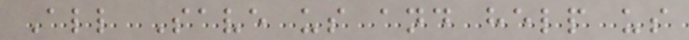All Save us and help us
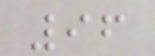96
